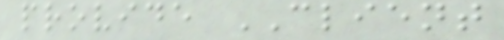provide CLIENT
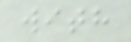with
